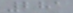281
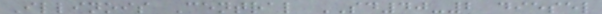Illinois Central SD40-2 diesel
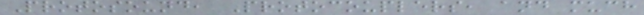Protosound, Protocouplers, and much
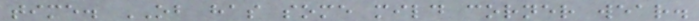time. OB has some mild corner wear.
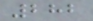282
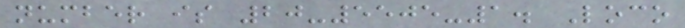number is 20-5505-1. Loco
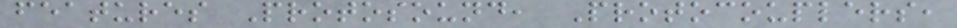features Protosound, Protocouplers,
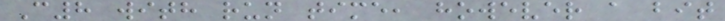C8 with run time, however a bit
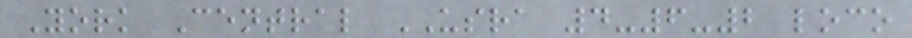York Central USRA 4-6-2 loco
